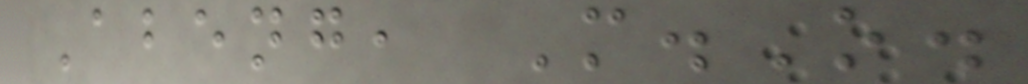Abeng, M.O.
